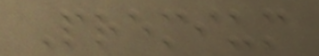Premium
